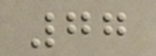77
